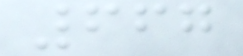667
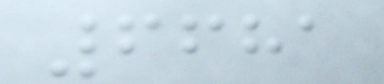6681
